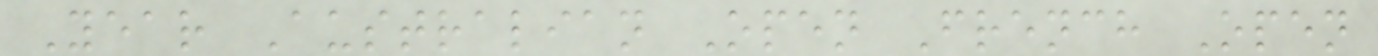Year Australian Open French Open
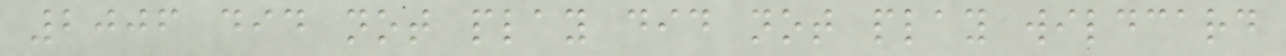2006 did not play did not play wildcard
